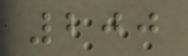200
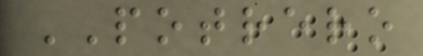POTRERO
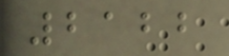2122
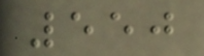550
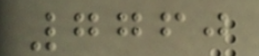7760
